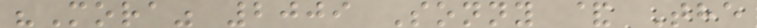"Mora" 2009 Sonny & The
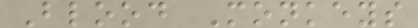Blood Monkeys
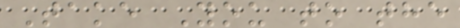Take You to the
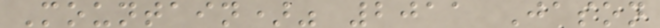Mountain)" 2011 Jason
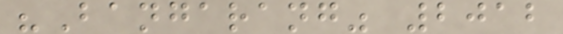"Bangarang" 2012
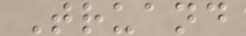Truand
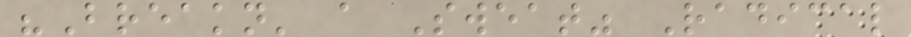"Breakn' a Sweat" Radical
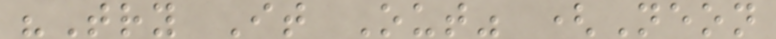"Try It Out" (Neon
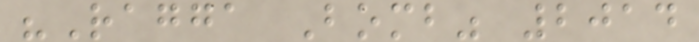"Ragga Bomb" 2014
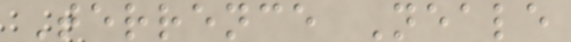Terrence Neale
